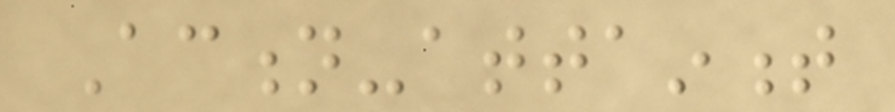Action-attainment
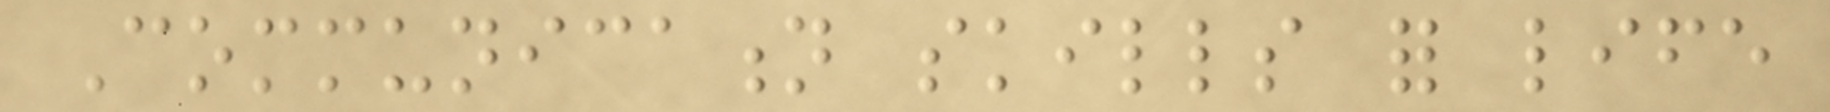Communication skills for life
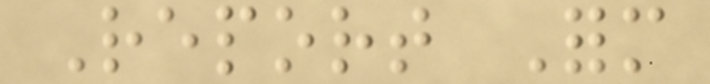Report Form
